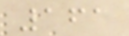161
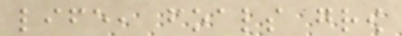life, foals grow
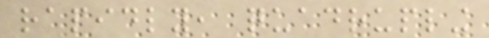rapidly, quadrupling
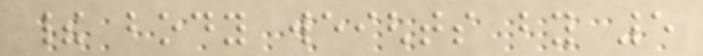their body weights by 5
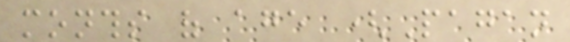months of age (Pagan
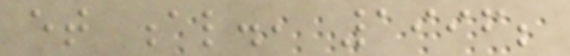et al., 1996;
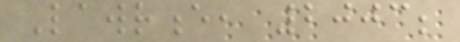Lawrence, 2003;
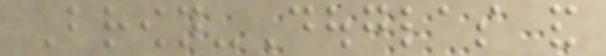Brown-Douglas and
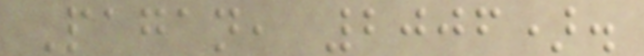Pagan, 2006).
